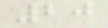20
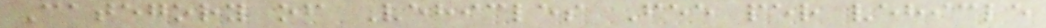Category of Vehicles Fee per vehicle
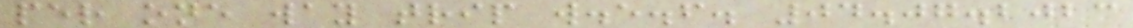per one way trip w.e.f. 04.07.2023
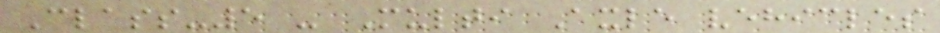Class-5 - Multi Axle vehicles
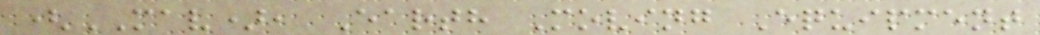(MAV), Earth Moving Equipment
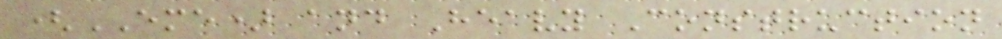(EME) and Heavy Construction
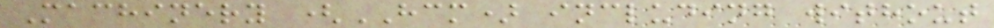Machinery (HCM) including without
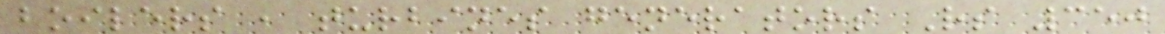boilers , turbines generators Rs 350
